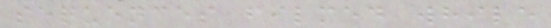sequences filmed while
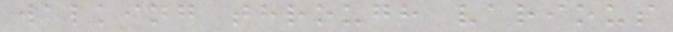walking through various
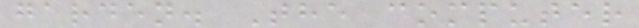garden. The computer
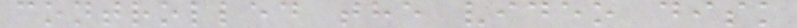controlled the video disk
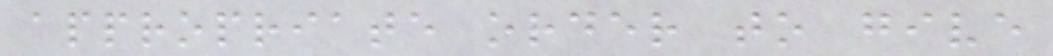appropriate order to give
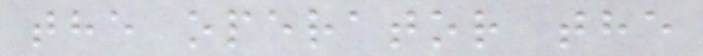the operator the
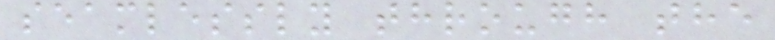seamlessly through the
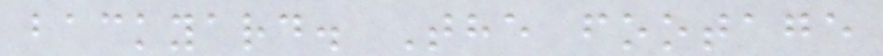backyard. The footage
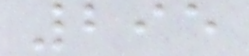295
